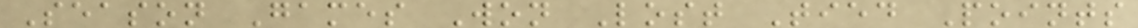Season Games Won Lost Tied Points
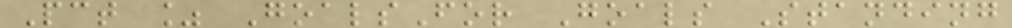Pct % GoalsFor Goals Standing
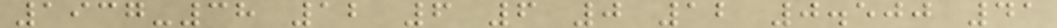1937-38 12 6 6 0 12 0.500 41
